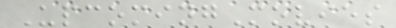UpcomingMovies
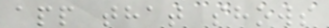app that shows
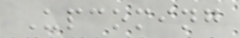Upcoming
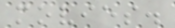movies.
